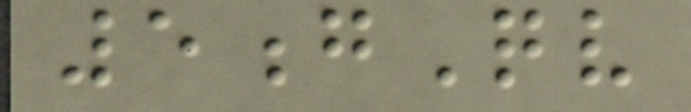5gQv
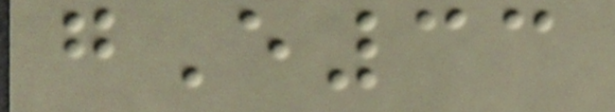gE33
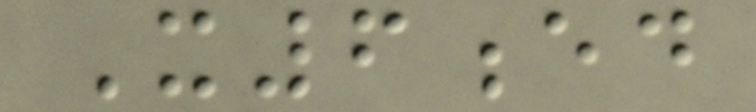X6ed
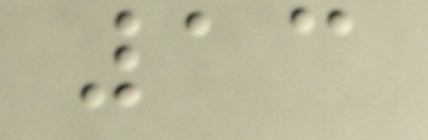13
